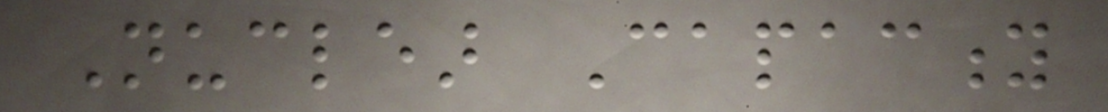Nuclear Capacity
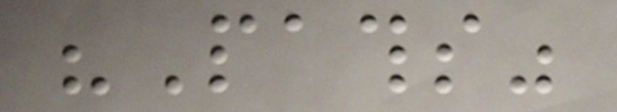"Paths"
